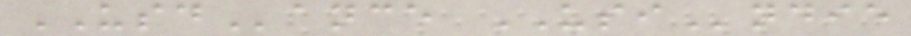USDance USIndie
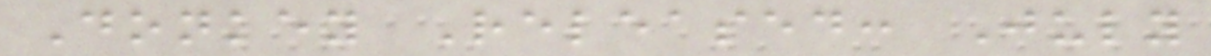Donkey Released: July
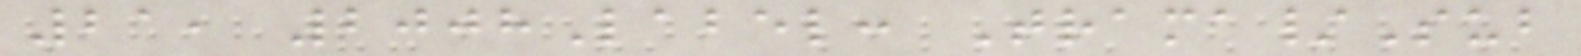21, 2008Label: Trama/Sub
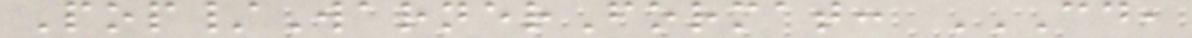Pop/WarnerFormat: CD,
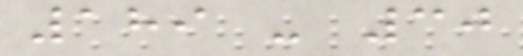189 - 30
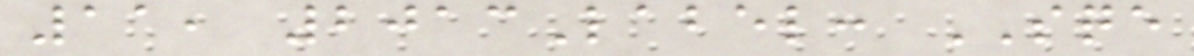11, 2013Label: SQE
